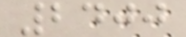2400
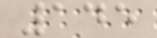145
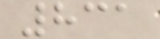831
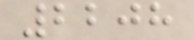2208
